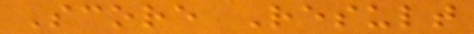Score Result
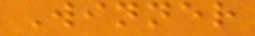Winner
